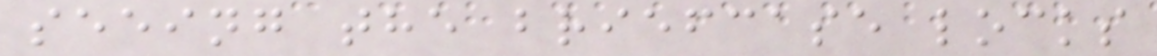seeing the briefcase locks
